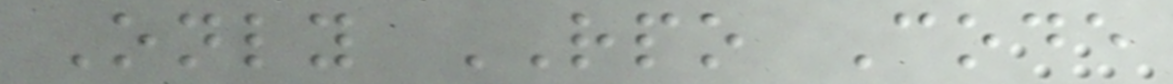Only RPO Code
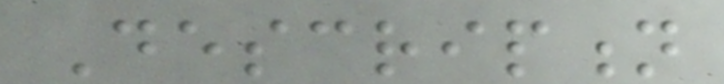Description
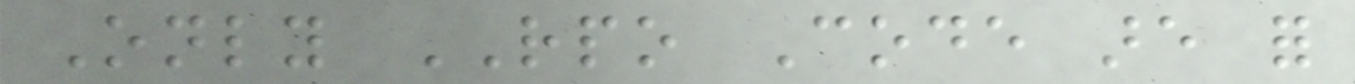Only RPO Code are for
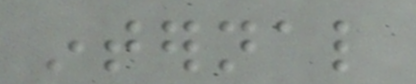internal
